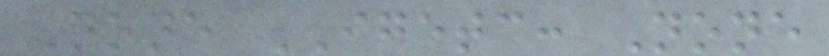None IGETC: None
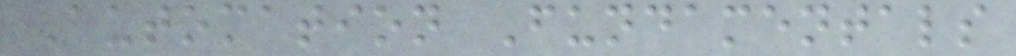Automation Fundamentals
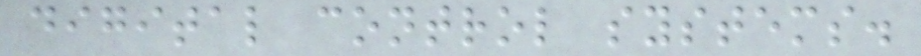digital control systems.
